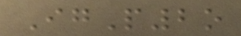IgP2o
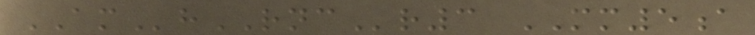AMhRNCr3 MM5a
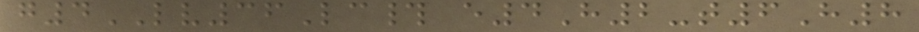g4LV36Lc# e4H2-t6H8
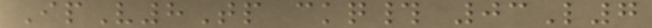IpV8Tp ckq# 03L7
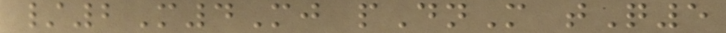/2M4Mj pDnM tQ5
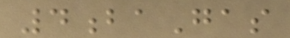4baGas
